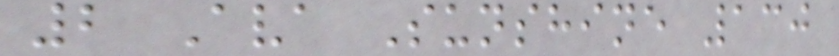2 Ava Sunshine 130
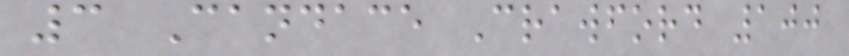3 Candace Crawford 100
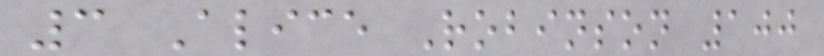3 Alice Robinson 100
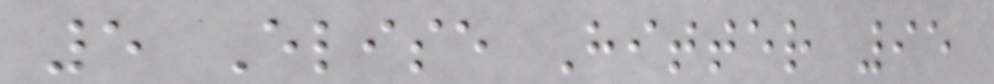5 Elise Hitter 95
